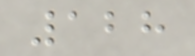128
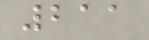211
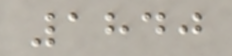1840
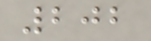202
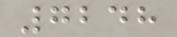7248
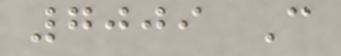7009 C
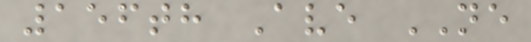156th Ave NE
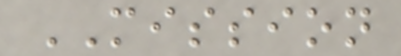MISSION
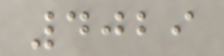4029
